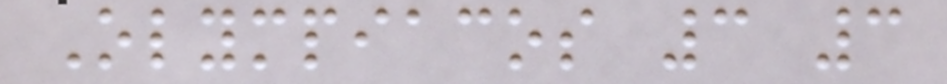Olympiacos 3 3
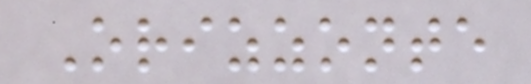Orizzonte
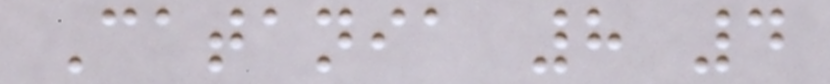Catania 8 4
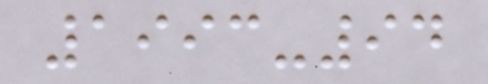1993-94
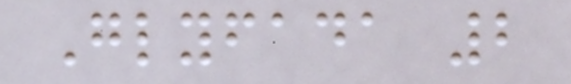Glyfada 2
